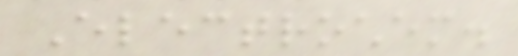Electrochem.
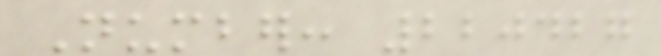Number: 220427
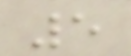5
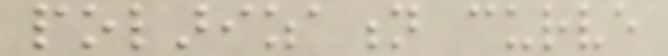polarization curve
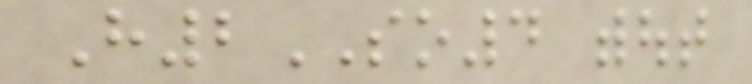H2SO4 without
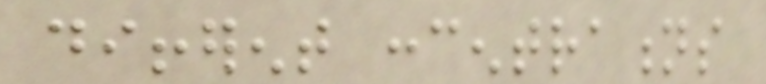different concentrations
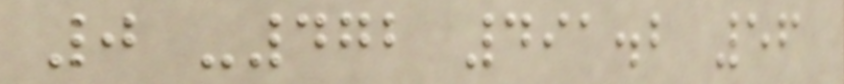0 -472 491.2 56
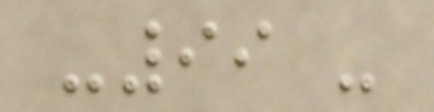-99 -
